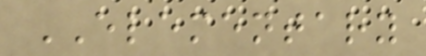ELEMENTARY
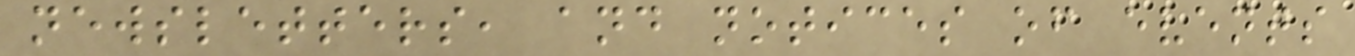newsletters, and notices of events
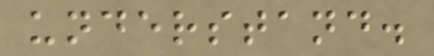understand.
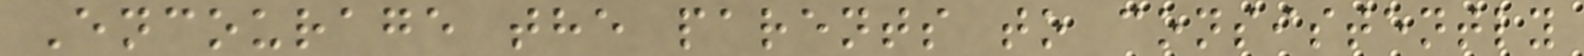Encourage the parents to consistently
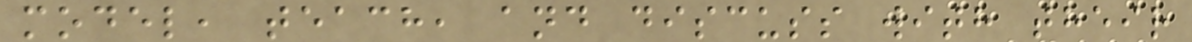model, teach, and discuss with their
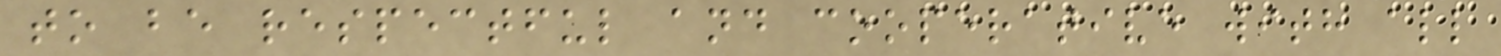to be respectful and cooperative with all
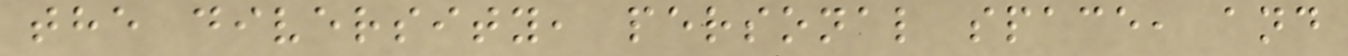the diversity, personal space, and
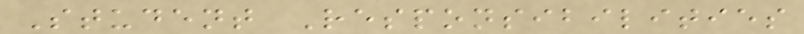Student Responsibilities
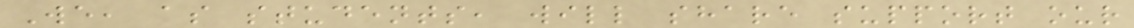We, as students, will share support our
